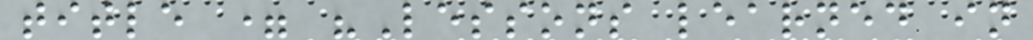title = "Lessons learned in
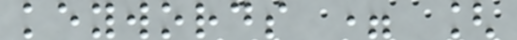keywords = [
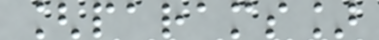[params]
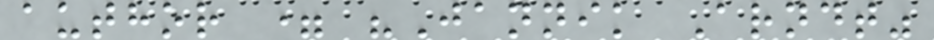author = "Jannik Arndt"
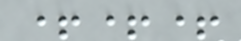+++
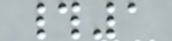#1
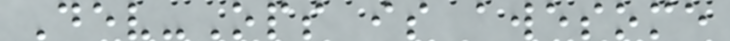Dev-Ops is awesome
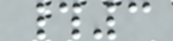#3
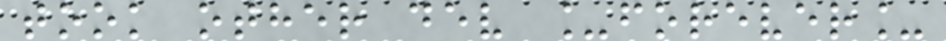took other dev _forever_
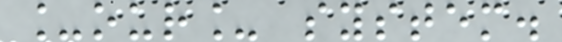_our_ system.
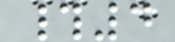#4
